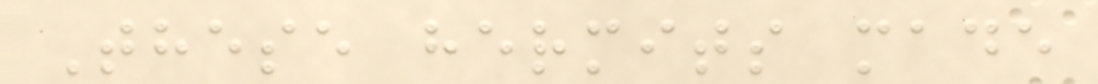These hermits made
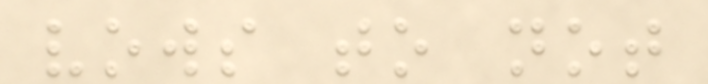vows to not
